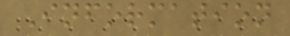Information
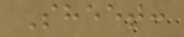Sheet:
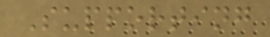Supporting
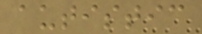autistic
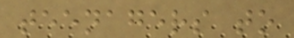teenagers to
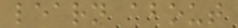learn about
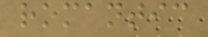romantic
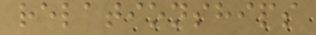relationships
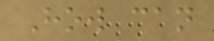How can
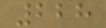228
